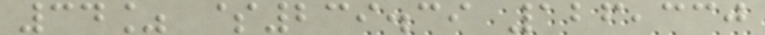34% $239.39 126,330
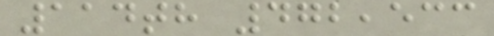114th 472,533
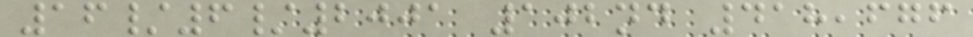16/6/2001 102nd 418,676
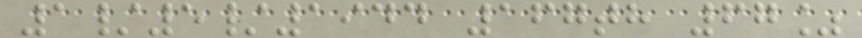1/5/1944 167th 67%
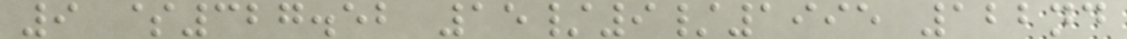9 $327.52 15/9/1995 122nd
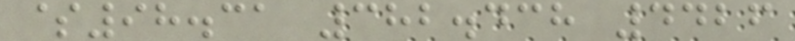$98.31 382.438 4426
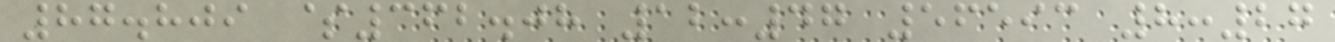87.809 $362.08 12:47 56593 8:27
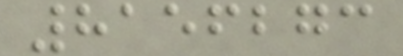8156273
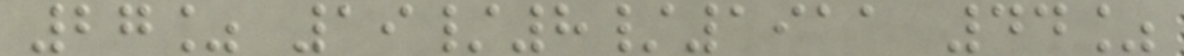27% 19/8/1911 44%
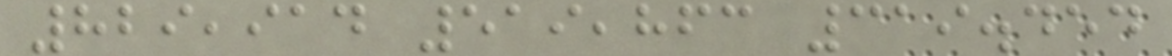829,914 519,863 319.454
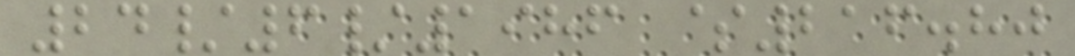24/6/1986 $216.80
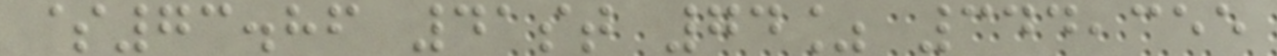$73.86 41st 74% 344,355
